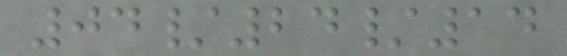04/24/14
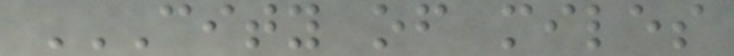CITY OF MILES
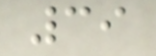39
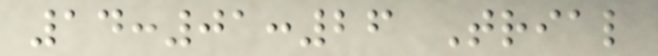14:01:26 Trial
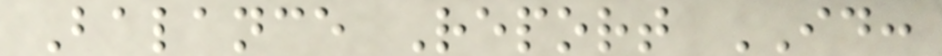Balance Report ID:
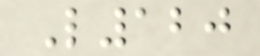L120
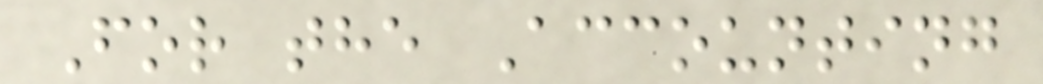For the Accounting
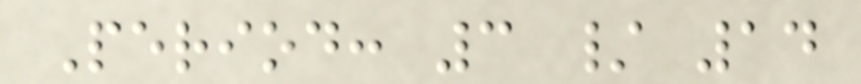Period: 3 / 14
